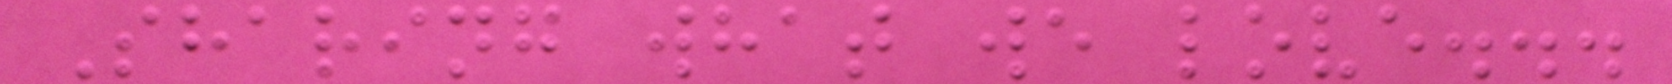Sharing what we love...
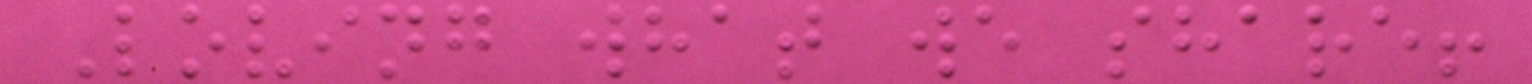Loving what we share!
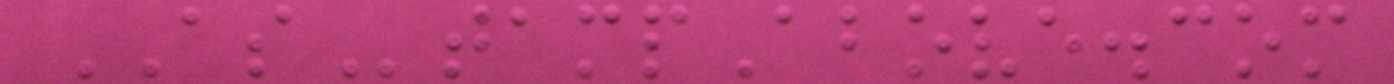AStampAbove.com
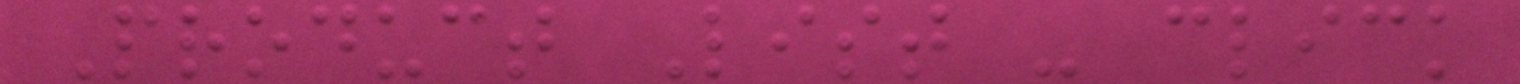Product List - click
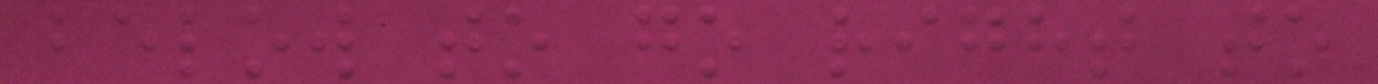below to go right to
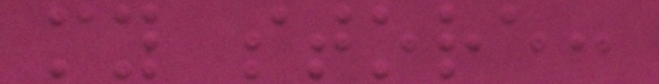my store:
